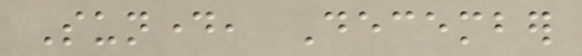Sunday, December
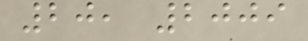20, 2009
